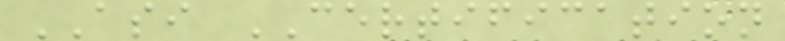ASI CERTIFICATION
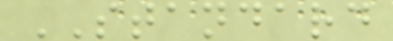STANDARD
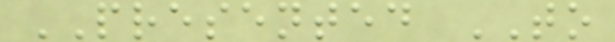PRESENTED TO
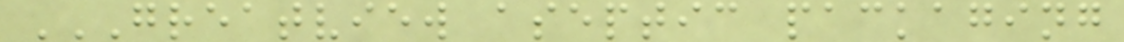GREATVIEW ASEPTIC PACKAGING
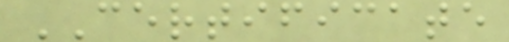CERTIFICATE
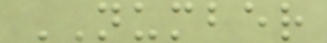NUMBER
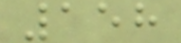158
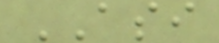ASI
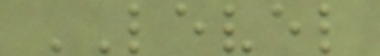LEVEL
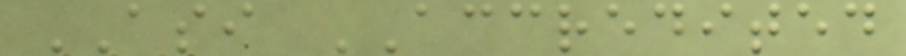ASI ACCREDITED
